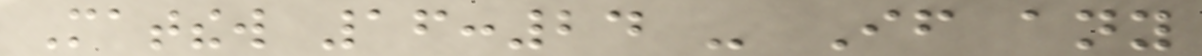Matthew 16:24 - If any
